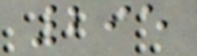295
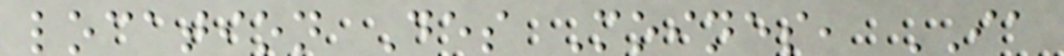location Des Moines, IA
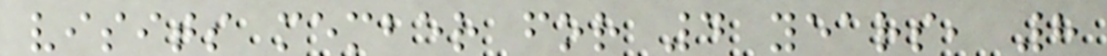visits member for 4 years, 8
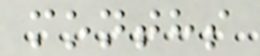months
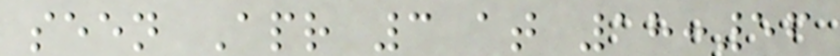seen Apr 3 at 18:56
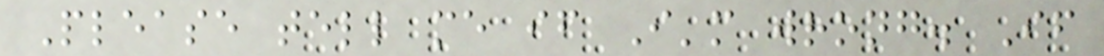Please tell me if I'm wrong. If
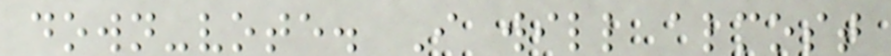down-vote. I will almost
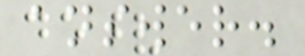answer.
